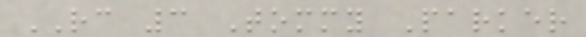RC 3 Tommy Parker
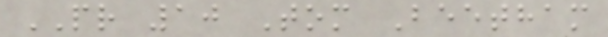PR 10 Tom Beetham
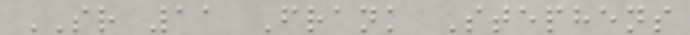SR 11 Frank Stephens
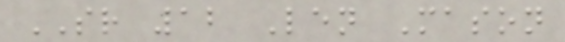SR 12 Len Mason
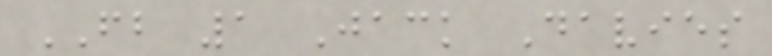FB 1 Jack Davies
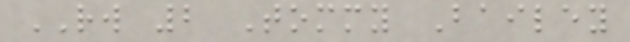RW 2 Tommy Bailey
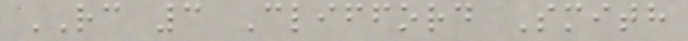RC 3 Clifford Smith
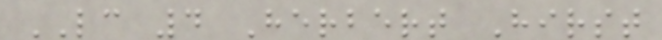LC 4 Herbert Hirst
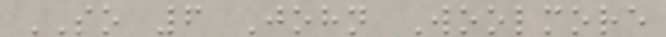SO 6 John Woolmore
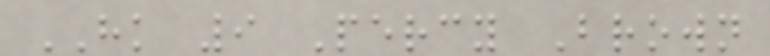HK 9 Percy Brown
